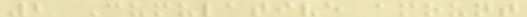2 Cumulative amount
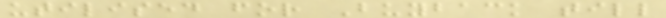utilised for Buyback till
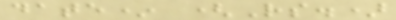date* (Rs.)
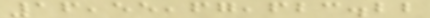16,55,67,623.22
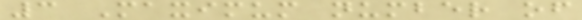3 Maximum number of
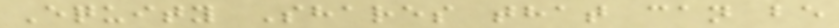Equity Shares that can be
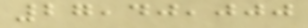27,40,000
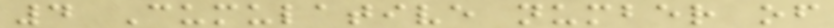4 Cumulative number of
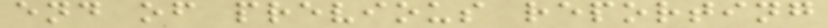end of previous reporting
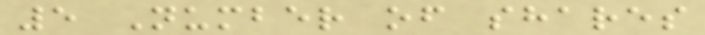5 Number of shares
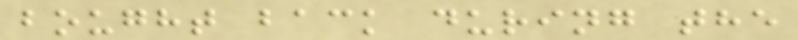bought back during the
